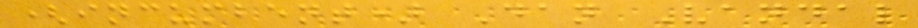(incumbent) Dan Vandal
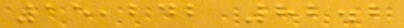15,242 82.2
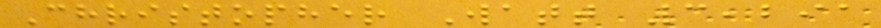Christopher Watt 3,291
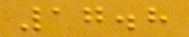17.8
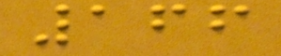166
